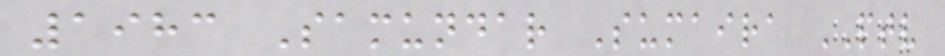1983 Samundar Sumaira PTV
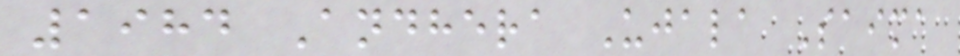1984 Andhera Ujala Saima
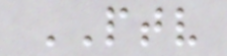PTV
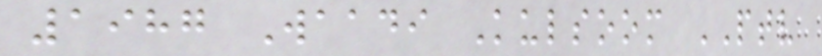1987 Waadi Kulsoom PTV
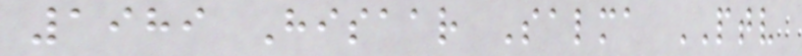1989 Hisaar Salma PTV
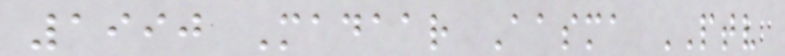1990 Madaar Aasma PTV
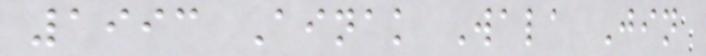1993 Ainak Wala Jin
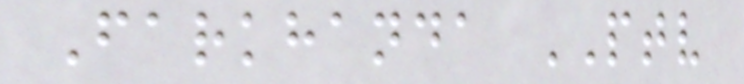Farkhanda PTV
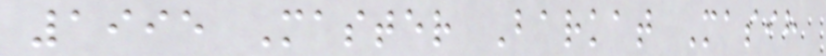1995 Master Barkat Masih
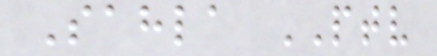Sahla PTV
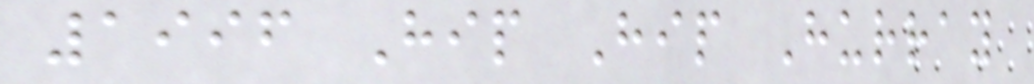1996 Hip Hip Hurray
